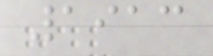1913
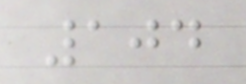104
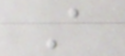A
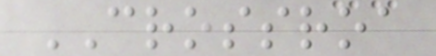CROSSROA
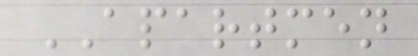APARTMEN
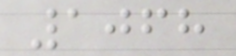1068
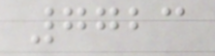7723
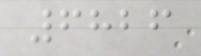6826
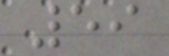59
